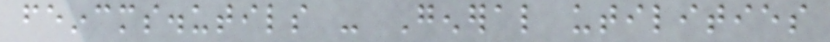feincms.utils - General utilities
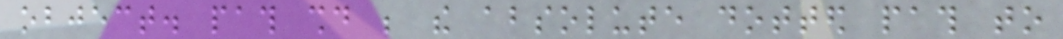object. path should be the absolute dotted path to
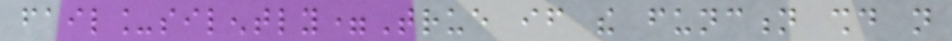fail_silently=True if the function should not
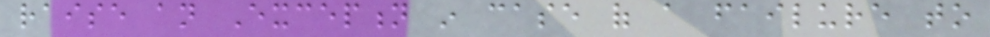raise an Exception in case of a failure to
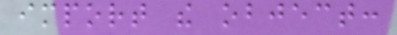import the object:
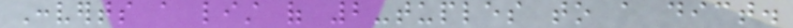Converts a list of 2-tuples to a dict.
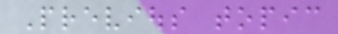Previous topic
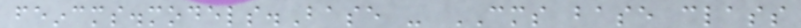feincms.models.Base - CMS base class
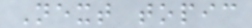Next topic
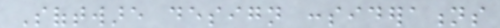Software design considerations
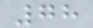78
